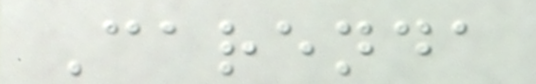Carenda
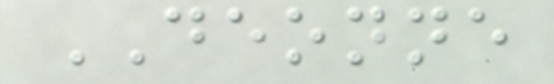DEONNE
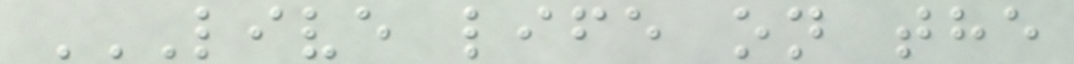LIVE LIFE ON THE
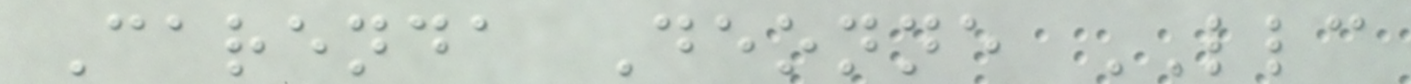Carenda Deonne LLC
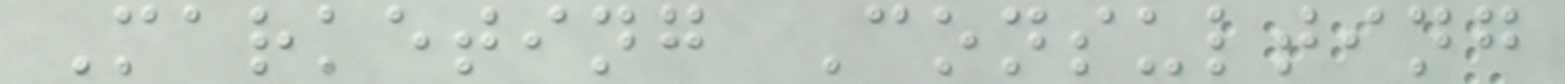Marketing Consulting
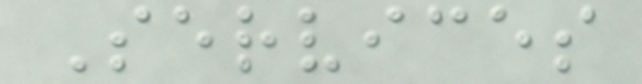Services
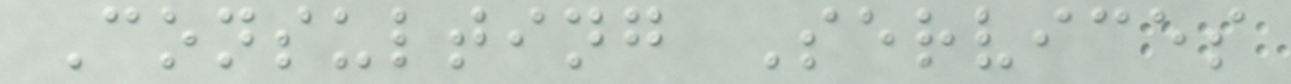Consulting Services
